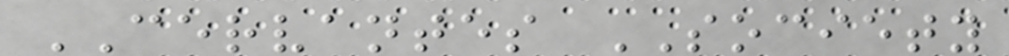CERVANTES SOCIETY
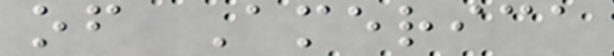of America
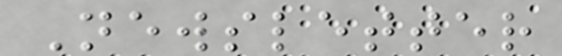Newsletter
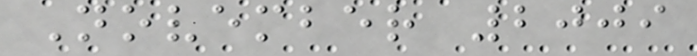November 2009
